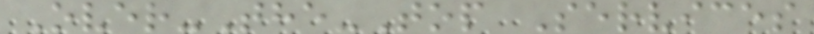Over-The-Top Services
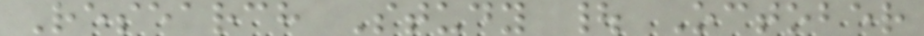Research Study | October
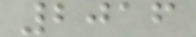2016
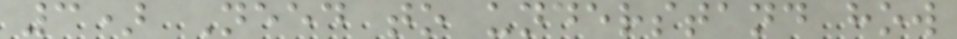3) Need to understand how
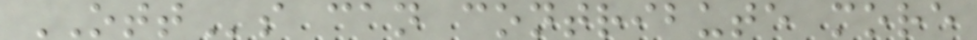OTTs can contribute more
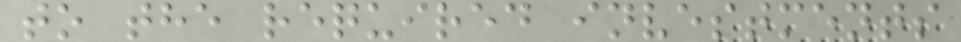to the required investments
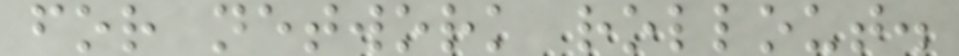for network rollout.
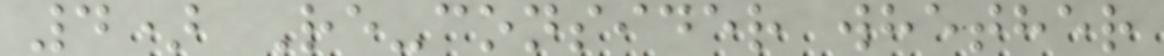4) Re-consider whether
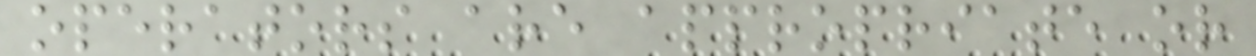operators are appropriate or
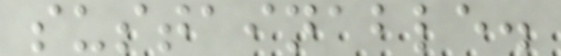sustainable.
